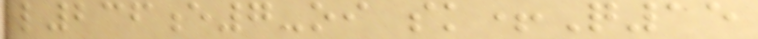l236e7-oi sk+Q15
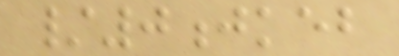/0jkeb
